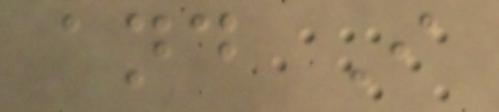and I
